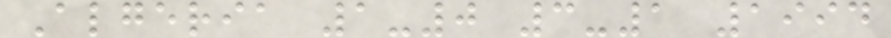Algeria 1-0 3-1 1994
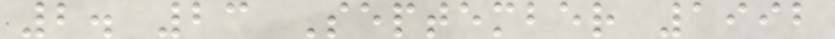2. 23 September 1992
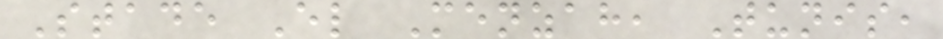Stade El Menzah, Tunis,
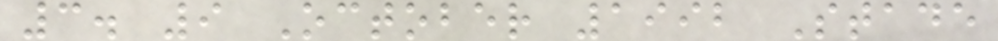3. 9 October 1992 Stade
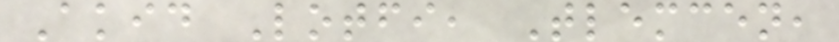Akid Lotfi, Tlemcen,
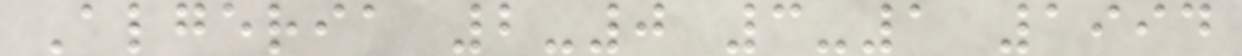Algeria 2-0 3-1 1994
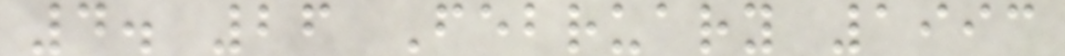4. 26 February 1993
